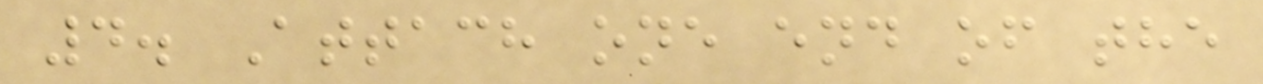4. Attach one end of the
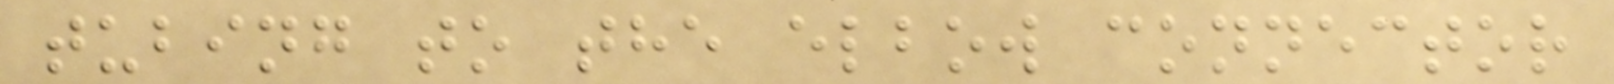tubing to the elbow connector
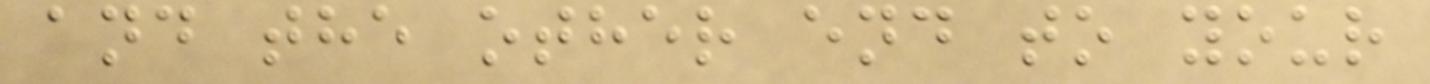and the other end to your
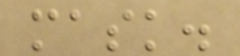mask.
